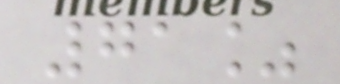71%
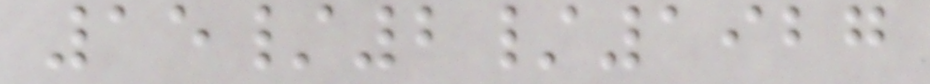15/2/1927
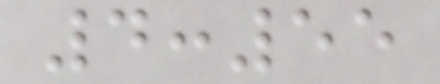4:55
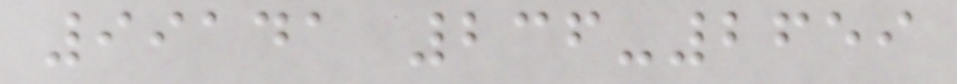99141 236-2659
